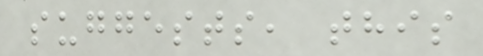suggests, this
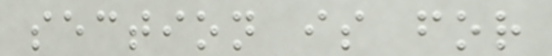section is for
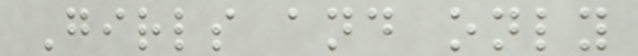Girls and only
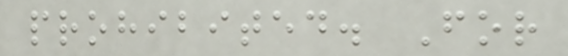prohibited. For
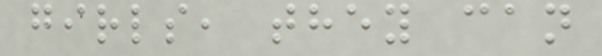girls, they can
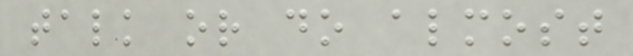talk or do almost
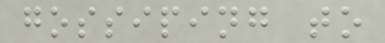gossiping to
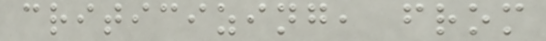criticizing, from
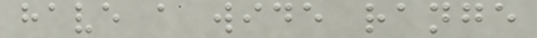have a wide range
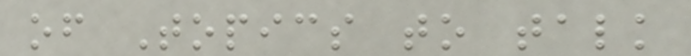of Topics to talk
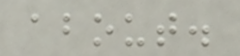about.
